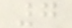7
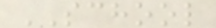SCHOOL
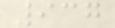937
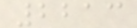2213
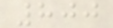800
